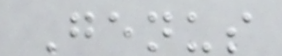Genus
